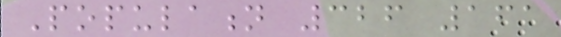Population 326 161
